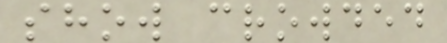show crowded
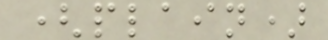(plain)
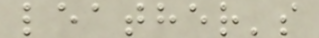leather's
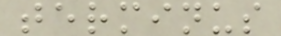terminus
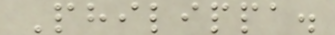Philippa.
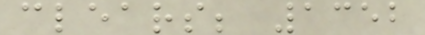clears; 1352
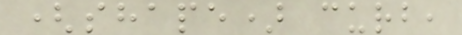(shape) curb,
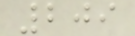209
